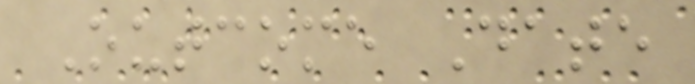Outcome Date
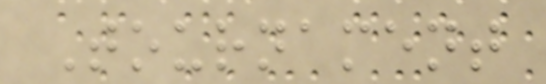Tournament
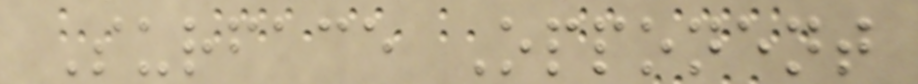Surface Opponent
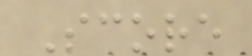Score
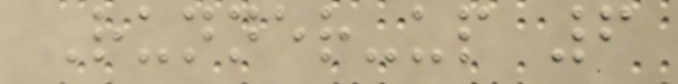Runner-up 6
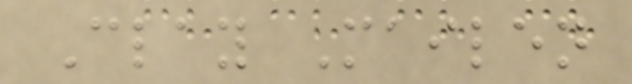Clay Mailen
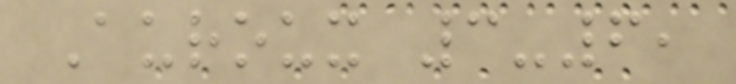Auroux 3-6,
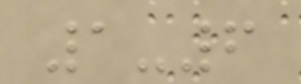1-6
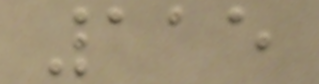115
